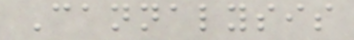Cannalysis
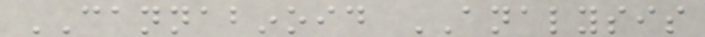CANNABINOID ANALYSIS
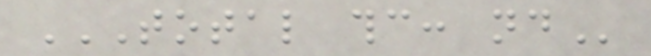TOTAL THC: ND
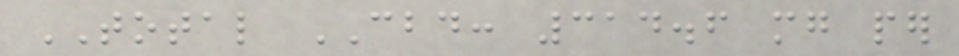TOTAL CBD: 314.6 mg per
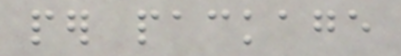per package
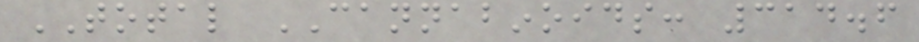TOTAL CANNABINOIDS: 314.6
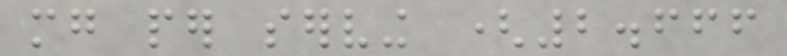mg per serving (2.666
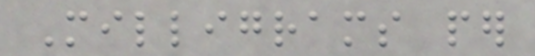Milligrams per
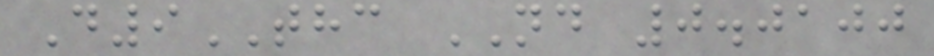D9THC ND 0.0100
